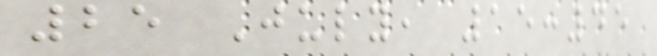25 July, 15:45
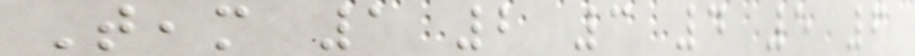Team 1 2 3 4 5 6
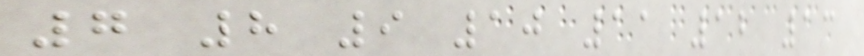7 8 9 10 11 12 13
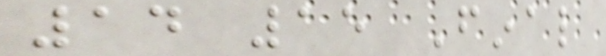14 15 Final
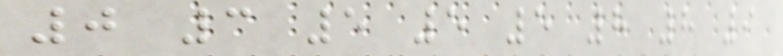0 3 5 5 5 8 8 9
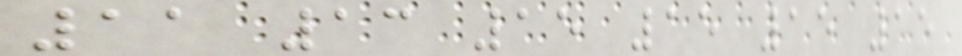11 13 15 15 15 15
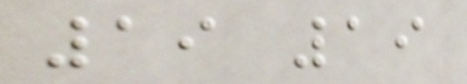19 19
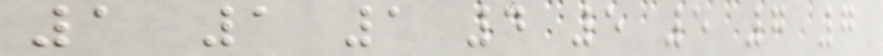1 1 1 4 5 5 7 7
